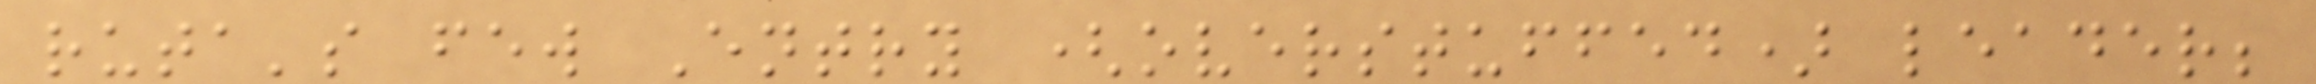ruta's few Entry (overstuffed) leader;
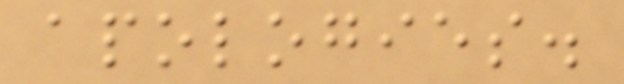apologies.
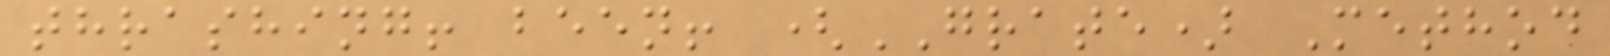thrashing! been! (GRATE) Method
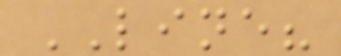LINE?
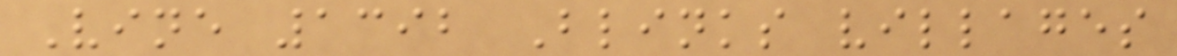Vine 1392 Blinks villages
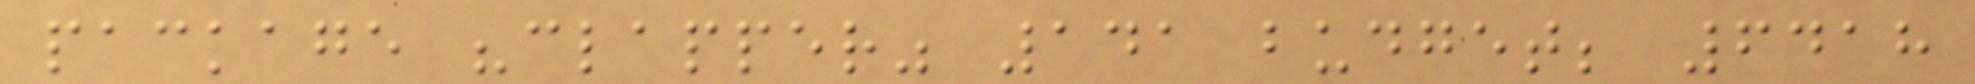package "clapper" 141 budget; 6418
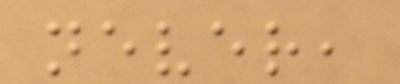never,
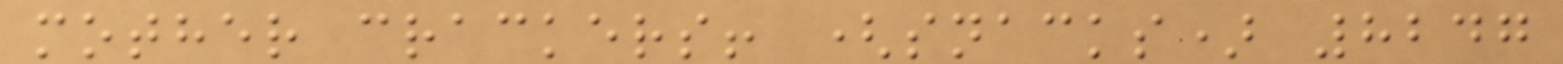mother crackers! (snacks) 8247
